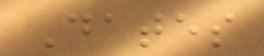Dates
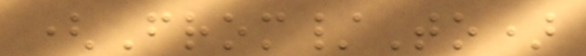(From/To)
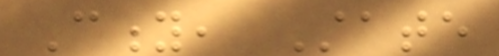City, State
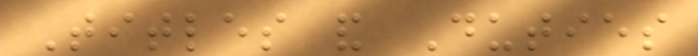Titles and Duties
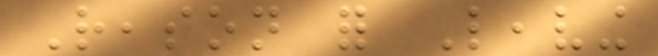Reason for Leaving
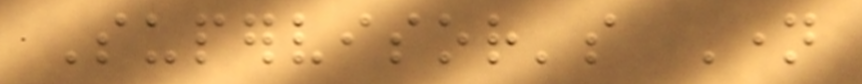Supervisor's Name
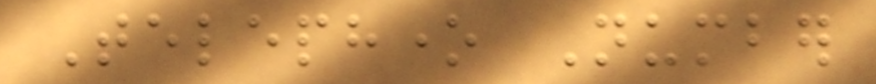Telephone Number
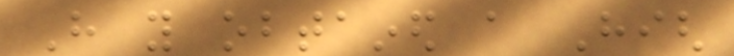Have you obtained a High
